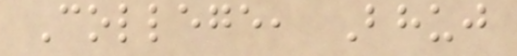College, Bhuj
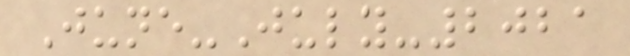June-July-2021
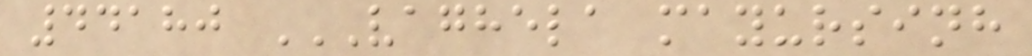44180 VAGHELA MAYURSINH
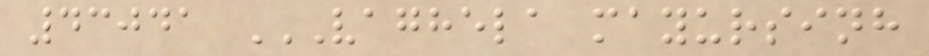43041 VAGHELA MAYURSINH
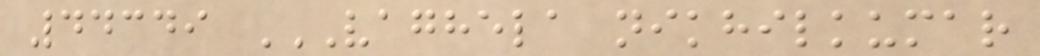44349 VAGHELA NIKHILKUMAR
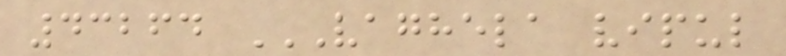43264 VAGHELA VIPUL
